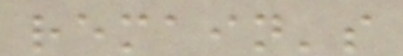remain's
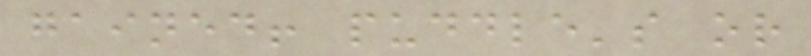gained! puddle's or
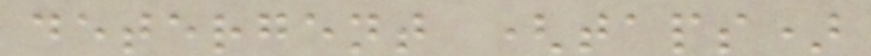detergent (taps)
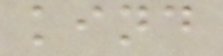kind
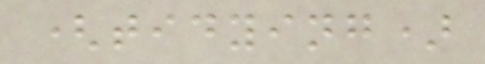(tidying)
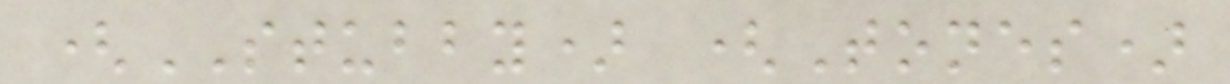(STUBBY) (Tones)
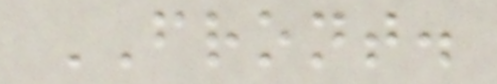FRONT.
